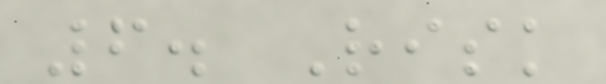6. Risk
